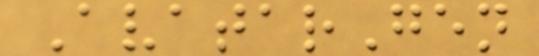AvatarGen
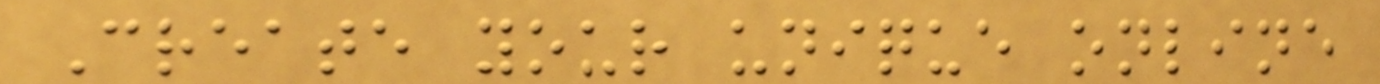Create your unique online
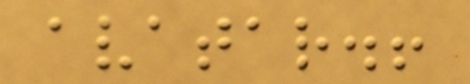avatar.!
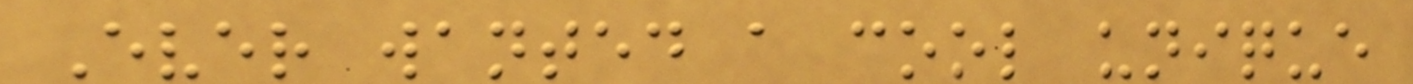Ever wanted a cool unique
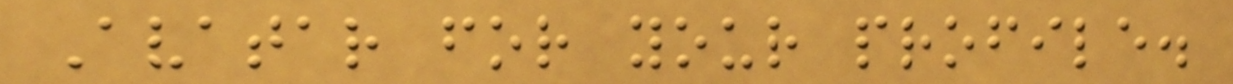Avatar for your profile.
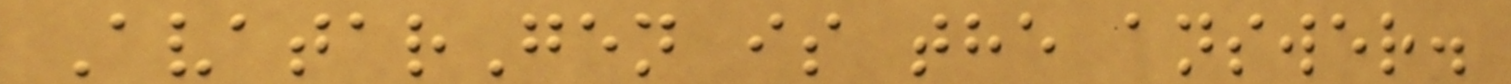AvatarGen is the answer.
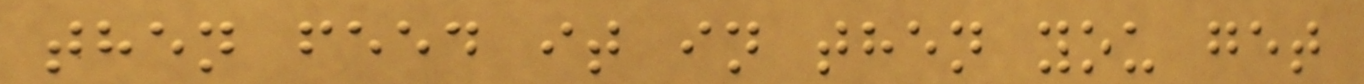then feed it in then you get
